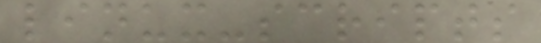linux-scripts
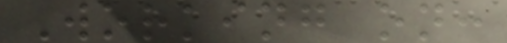Working on:
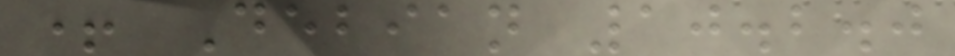+ Debian 10.2.0
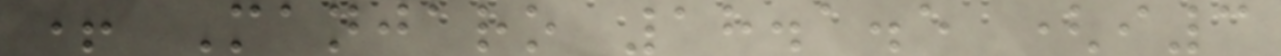+ Manjaro 18.1.5 (i3
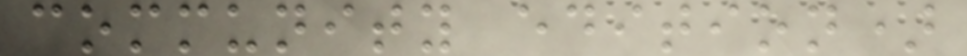community edition)
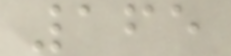165
